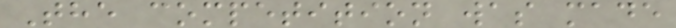The competition was made
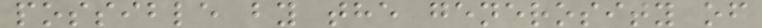possible by the generosity of
